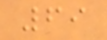69
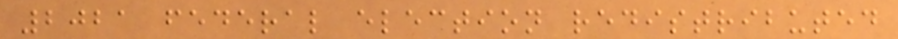2021 federal election redistributed
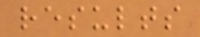results
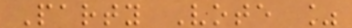Party Vote %
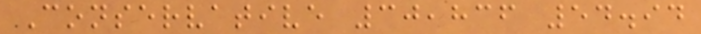Conservative 30,836 54.94
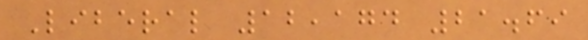Liberal 12,174 21.69
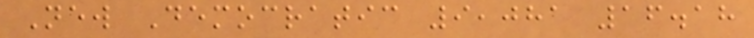New Democratic 9,081 16.18
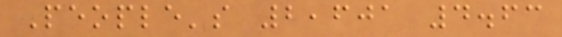People's 2,601 4.63
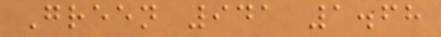Green 941 1.68
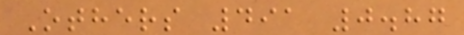Others 491 0.87
